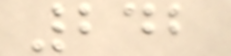242
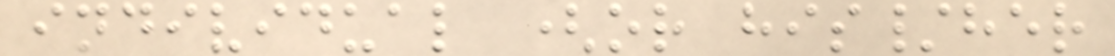individual (or his/her
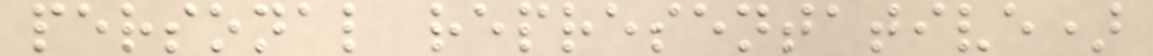personal representative)
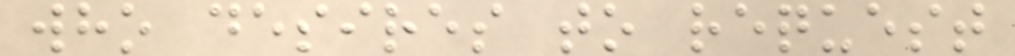who desires to request
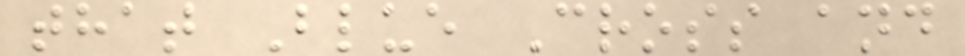that Blue Cross and
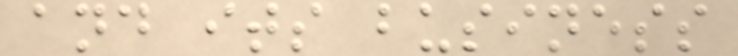and its business
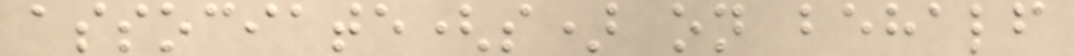associate(s) on behalf
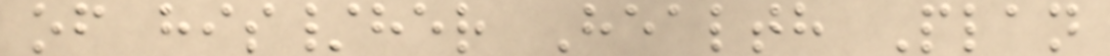of his/her Health Plan
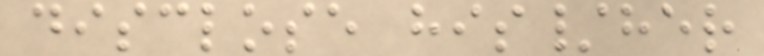disclose his/her
